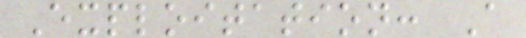Exploitation: A
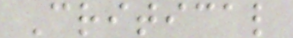Critical
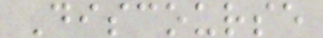Discourse
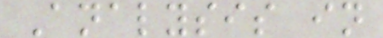Analysis in
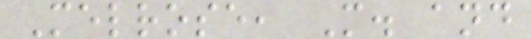Melrose, M. and
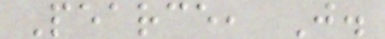Pearce, J.
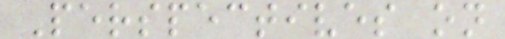Perspectives on
